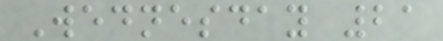Wednesday 21
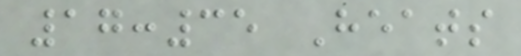17:35 Heats
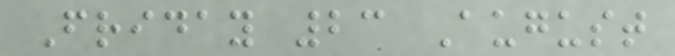Friday 23 August
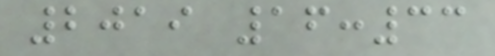2019 16:33
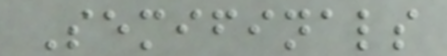Semifinals
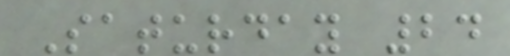Saturday 24
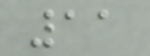11
